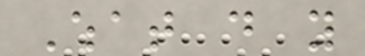What do you
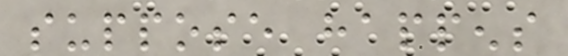suppose happens
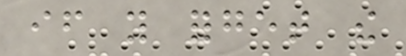if you forget the
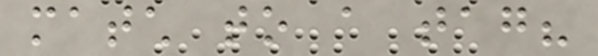match to a tag?
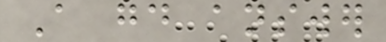A good answer
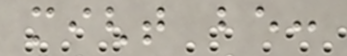might be:
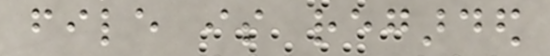file is regarded
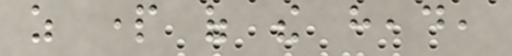as part of the head,
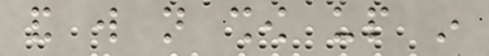and will not show up in
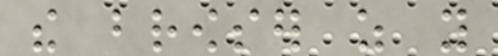the browser as you
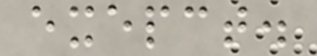exepct.
